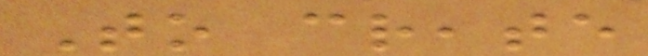To create
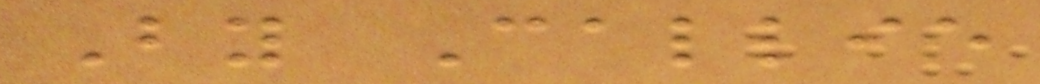By Callie
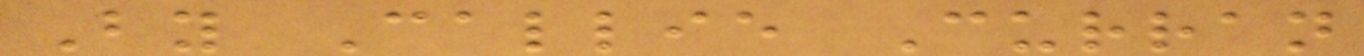By Callie Curran
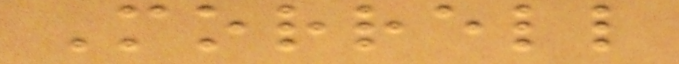Morrell
